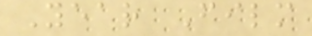Year Film
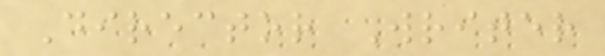Director Writer
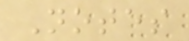Notes
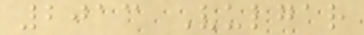2013 Vulgar
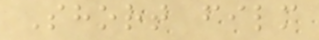Short film
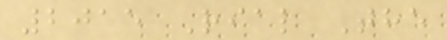2015 Rial The
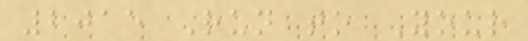2015 Run to Your
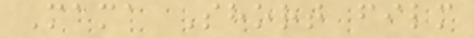Mama Short film
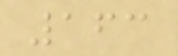163
